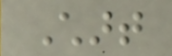Chart
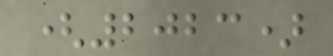(2023)
